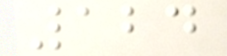124
